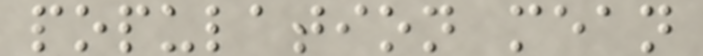population mean
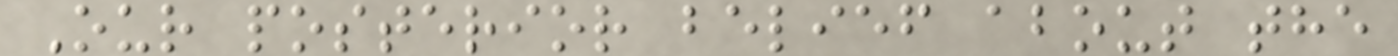Our posterior belief about the
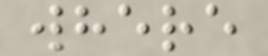where
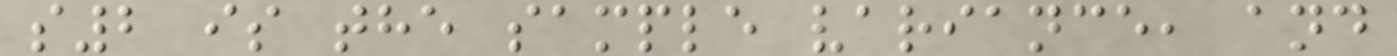s2 is the sample variance, and
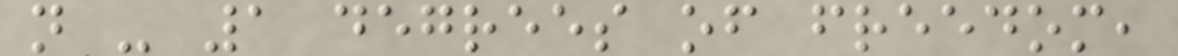n - 1 degrees of freedom,
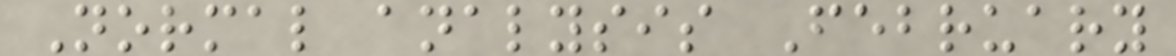Normal analysis February
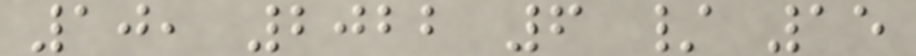10, 2022 6 / 15
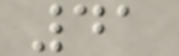41
